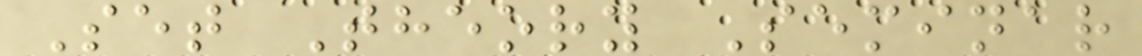Set Theory Seminar
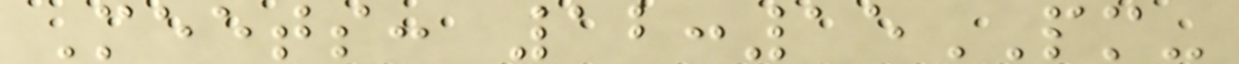Meets: 12:15PM-
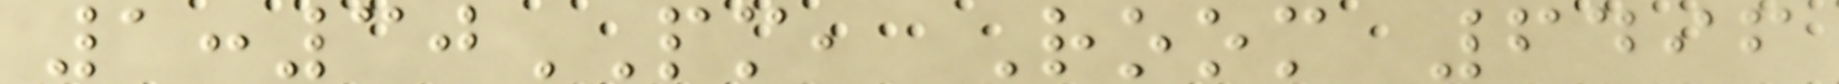1:30PM, Room 6496
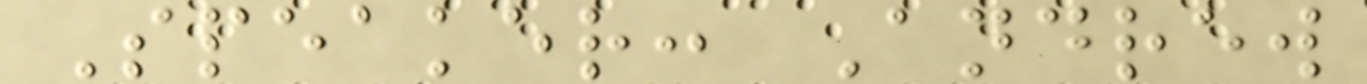Speaker: Andrew
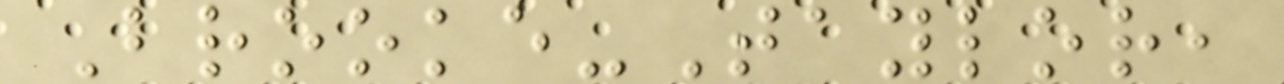Brooke-Taylor,
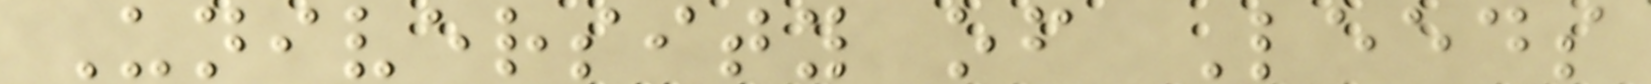University of Leeds
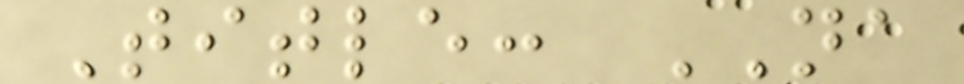Title: NA
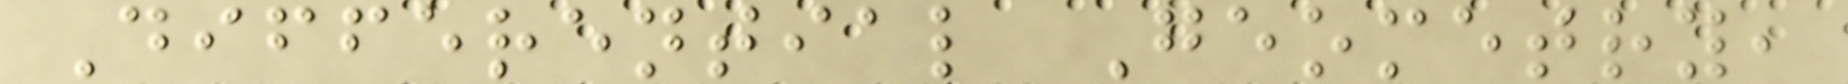Differential Geometry,
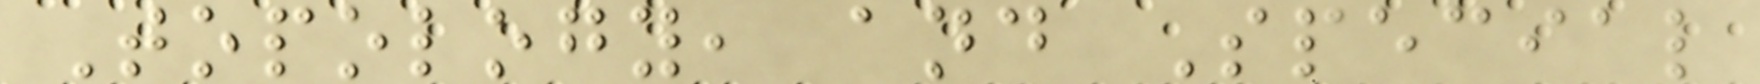Topology, and Special
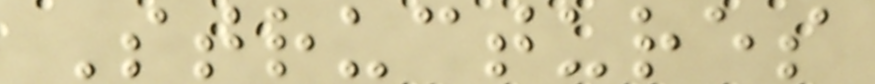Structures
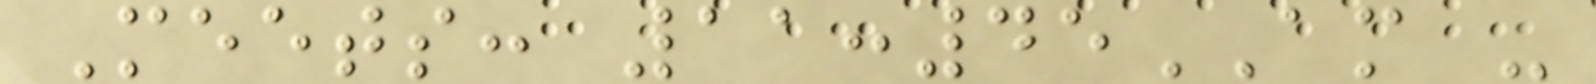Meets: 11:45AM -
